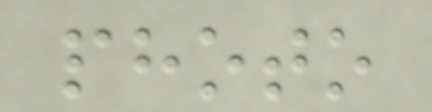photo
